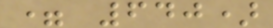= 640)
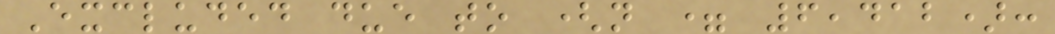Excluded due to (n = 6,412):
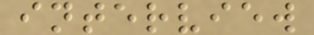interview
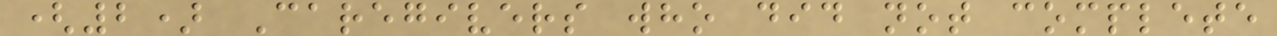(2) Caregivers who did not complete
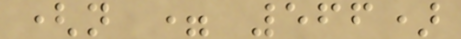(n = 566)
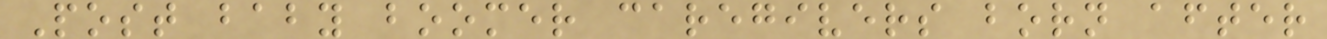Post baby boomer caregivers born after
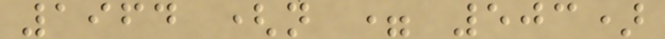1964 (n = 503)
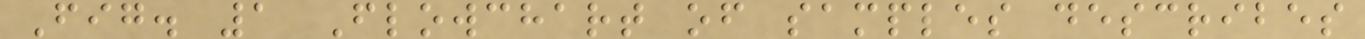Fig. 1 Flowchart of samples describes
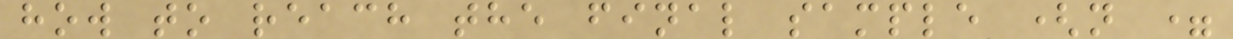how to reach the final sample (n =
